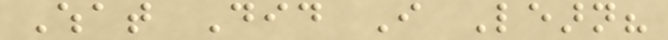What Did I Learn?
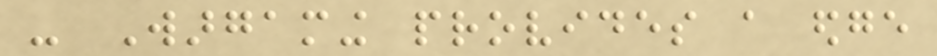- Wargaming provides a edge
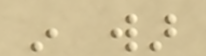in war
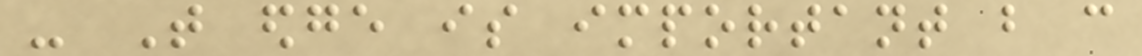- That edge is important but can
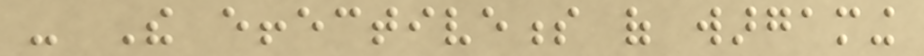- The effectiveness of wargaming
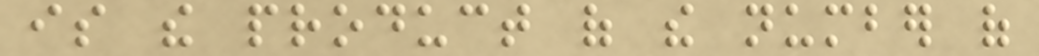is the product of the number of
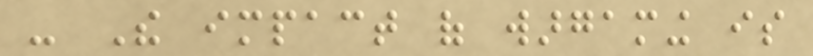- The impact of wargaming is
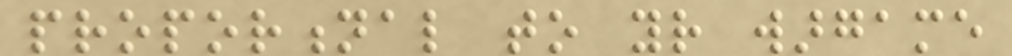proportional to your wargame
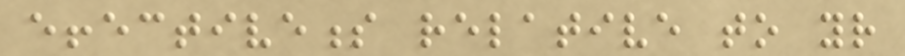effectiveness relative to your
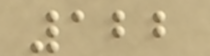122
